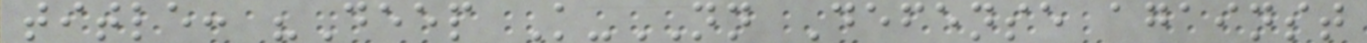title: "Deep K-NN Defense against
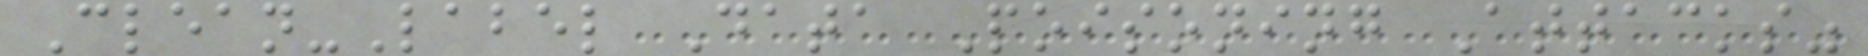Clean-Label Data Poisoning Attacks"
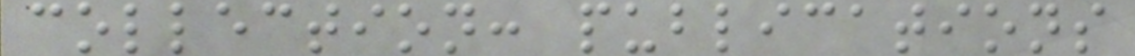collection: publications
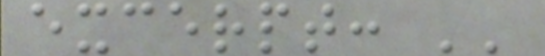excerpt: ''
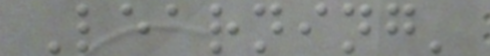Learning'
